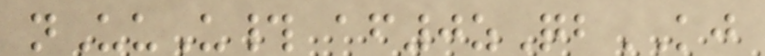nUuU# af0zQbKJ
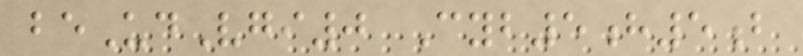beUdVgi0 Cyb5h5b
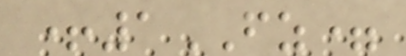+1FZ=
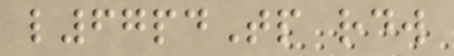l67pdTp rdw
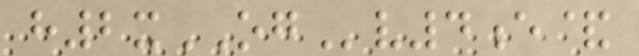h2xOGv4e&
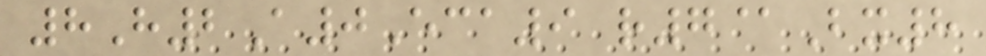8H2A0Eca9 r7@Bx8
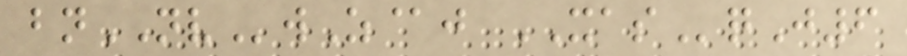bnNVwZ@j XASqJ6
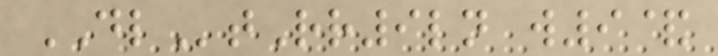DLtRr9ln w9&
